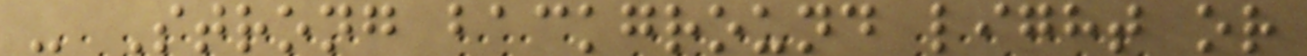- Strong background light or
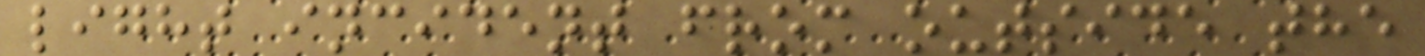light incident from outside the
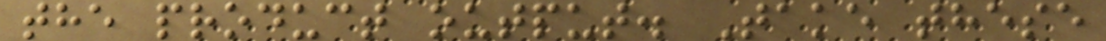the product output. Take these
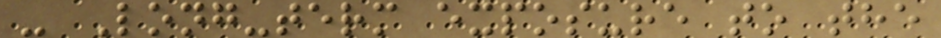- Long-term exposure to the
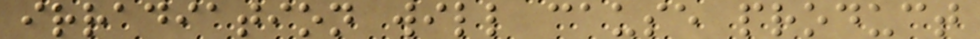irradiation will cause product
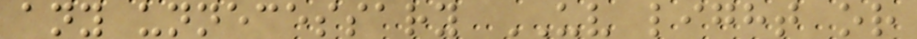any unnecessary UV light or
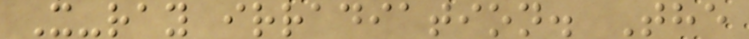X-ray irradiation. The
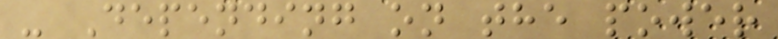- Depending on the power
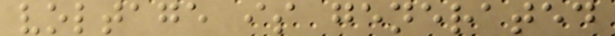voltage is generated
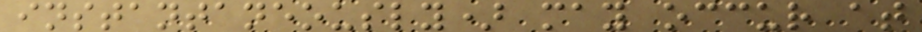instantaneously) may occur at
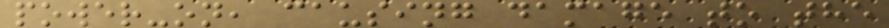power-on, causing damage to the
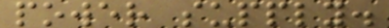power supply.
